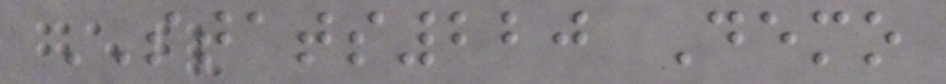STATS220 Demo
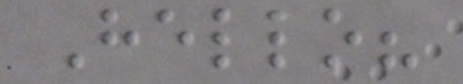Hello?
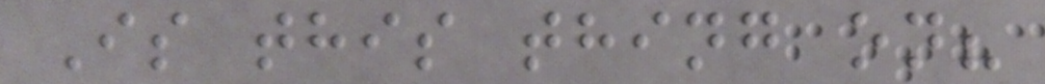Is this thing on?
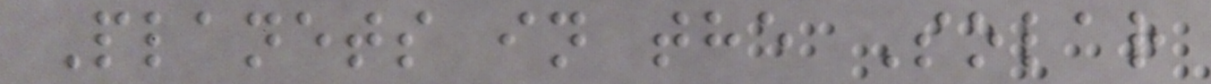Planets in the Solar
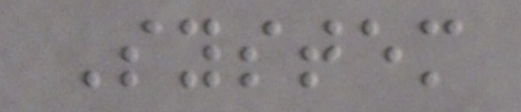System
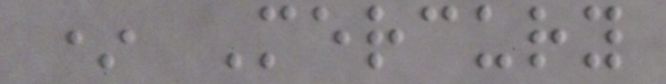* Mercury
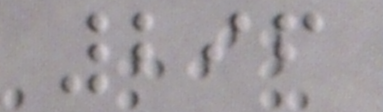296
